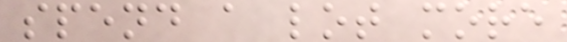spend a lot more
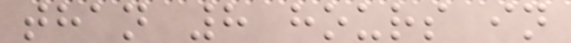than 8 hours in
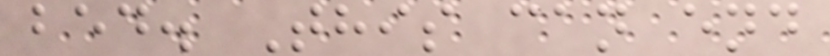bed. This can end
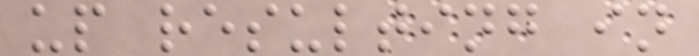up resulting in
